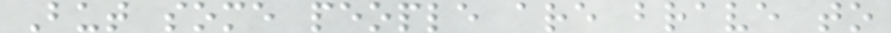But some people are brave to
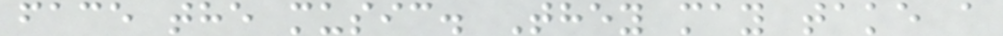face the music. They may take a
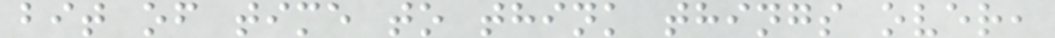bit of time to think things over,
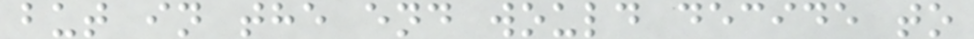but in the end would decide to
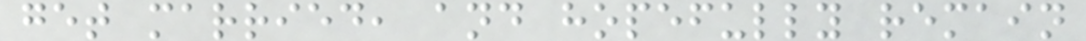get married, and hopefully remain
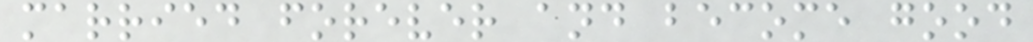married forever and become good
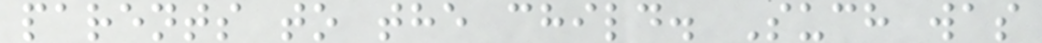parents to the child. Such was
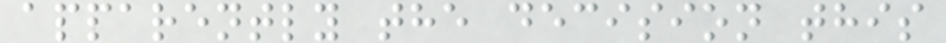apparently the decision this
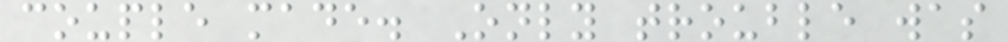couple made. Only trouble was
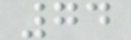74
